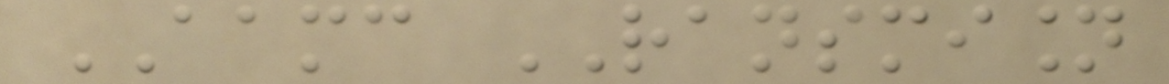AAMC RANSMISION
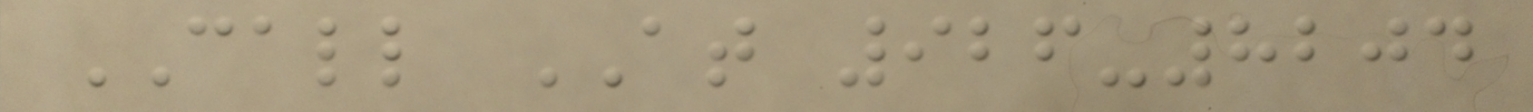CALL AT 926-8204
